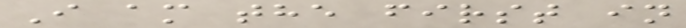I am the first in
